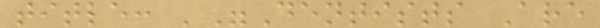title: '"Dentists Are
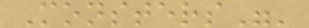Monsters"'
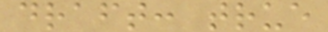draft: true
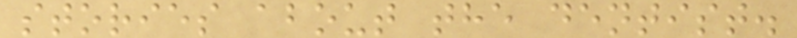stories about the dentist.
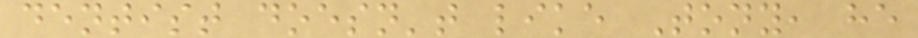dentist doesn't like Tony, he
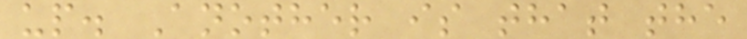up. Another is that the
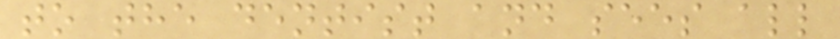to the dentist and sees all
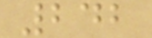242
